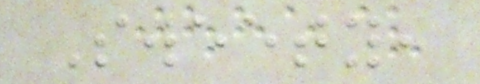Sweety,
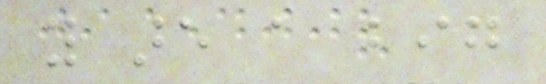you are a big
